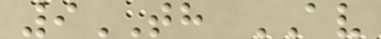9TH AV
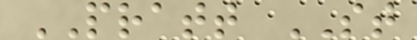PRATT ST
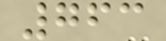763
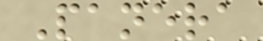Panera
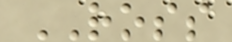ROSS
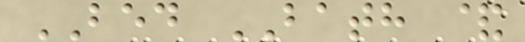BED BATH &
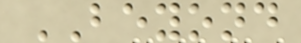BEYOND
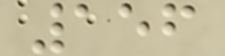156
